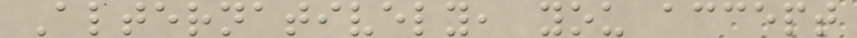Alternatively, you accept
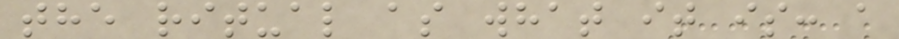the ritual as what it is: a
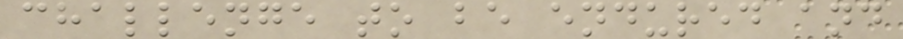challenge to be endured and
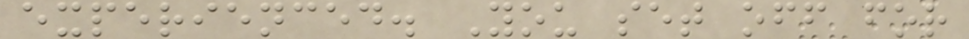experienced. You set off for
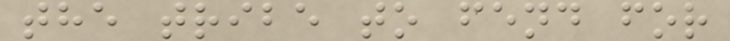the tribe to fend for
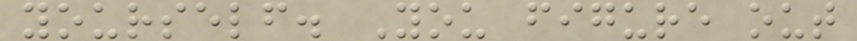yourself. You figure out
